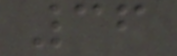36
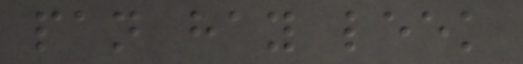pan hay leek
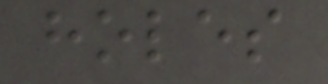holes
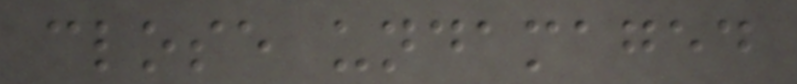close undamaged
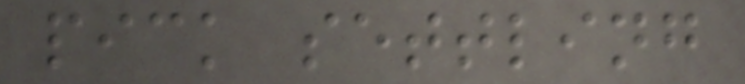pick settling
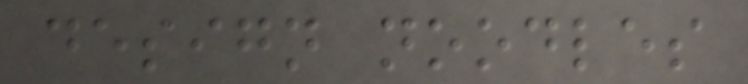design noodles
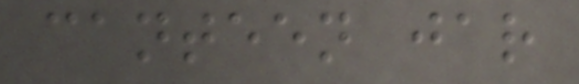canteen jar
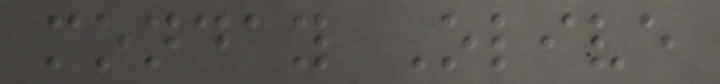monday Olive
